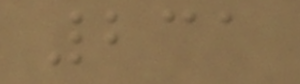231
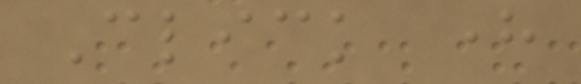Click here
